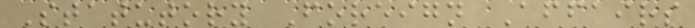Statutory Foreign Affairs
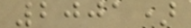2001)
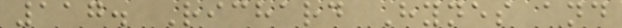117. Richard Hynes and
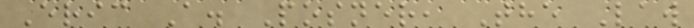Eric A. Posner, The Law
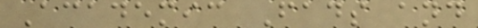Academic Fads and
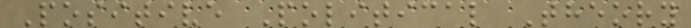Positive Political Theory
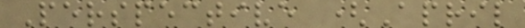Perspective (April
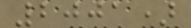2001)
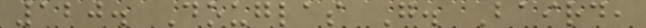120. Douglas G. Baird,
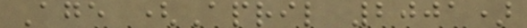Age (April 2001)
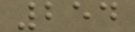254
